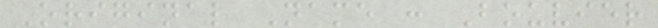Original Name : Bouvier
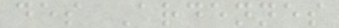des Ardennes
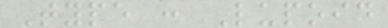Type : Lupoid
